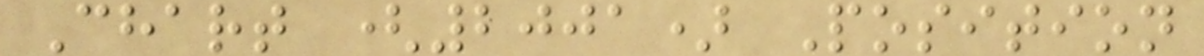Chart (2001) Position
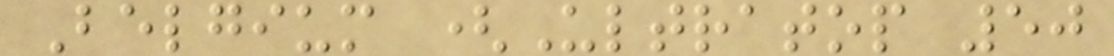Belgium (Ultratop 50
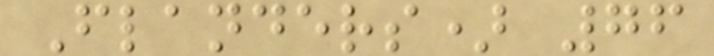Flanders) 76
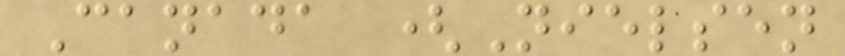Canada (Nielsen
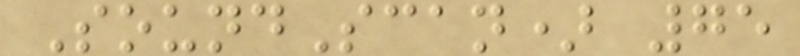SoundScan) 75
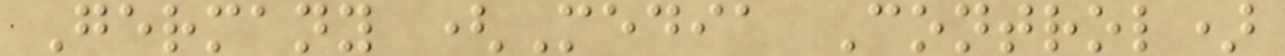Germany (Media Control)
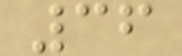36
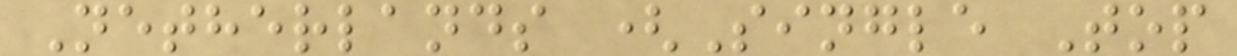Netherlands (Single Top
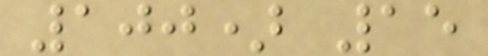100) 15
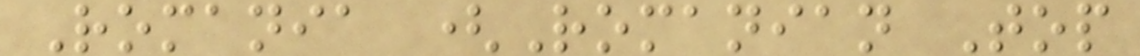Romania (Romanian Top
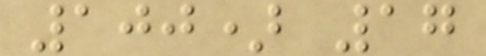100) 17
